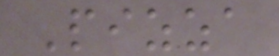Pizza
